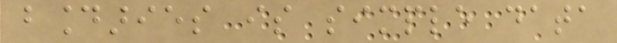boundaries is simple data
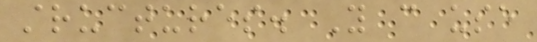structures. You can use
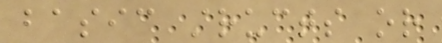basic structs or
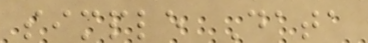simple Data
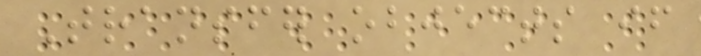Transfer objects if
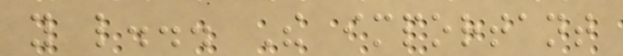you like... The important
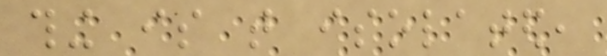thing is that isolated,
